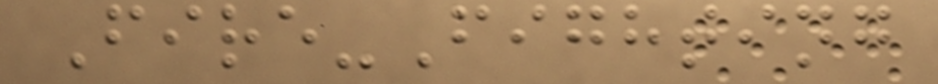Fire-Fighting
